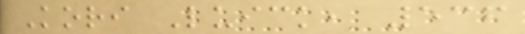Kori Luick, 536
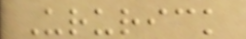Ururick
